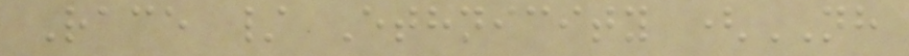Race / Ethnicity (NH
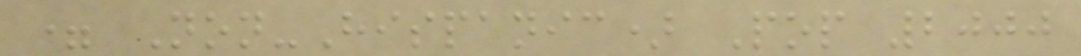= Non-Hispanic) Pop 2000
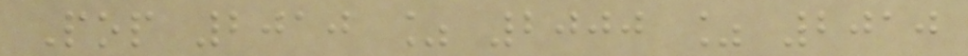Pop 2010 % 2000 % 2010
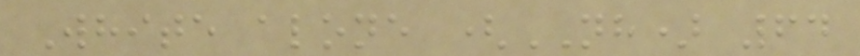White alone (NH) 64
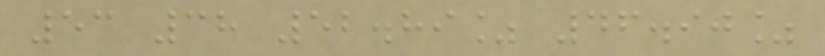53 38 52.89% 46.90%
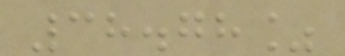38.78%
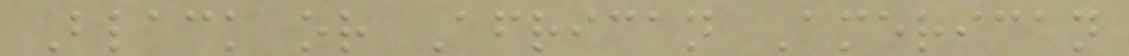Black or African American
